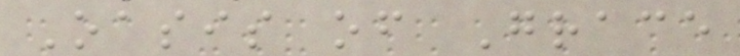Oasis of Grace
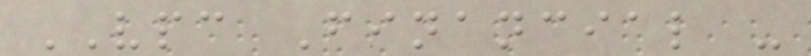VPC Financial -
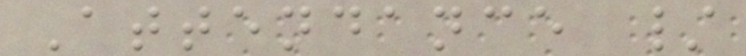Attendance /
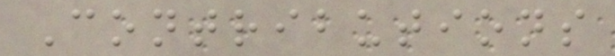Contributions
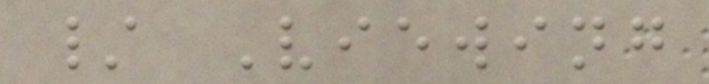/ Viewing
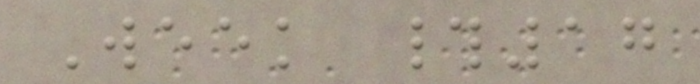Week #17
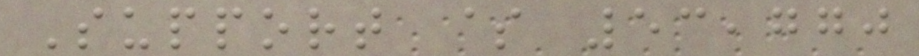Support $ 53,770
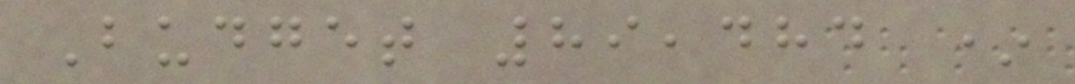Budget 89,484 *
